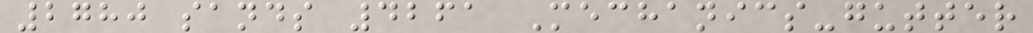2780 sands 4261 Mechanics-gutter
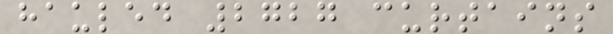hauled 2727 curtains
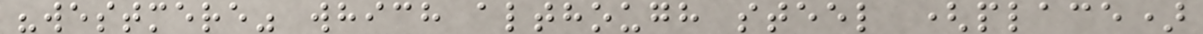"westmere" which although steel (place)
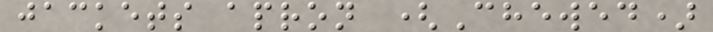jackets apron (Chewed)
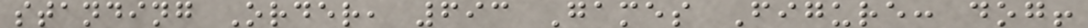standing Order, 693 Games Figure: dog!
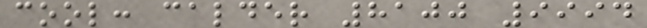cool: calder 8100 9994
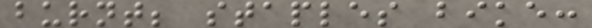burnt; staples bike:
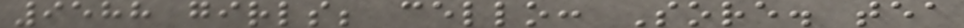9588 girls; cello: Sore. tea
